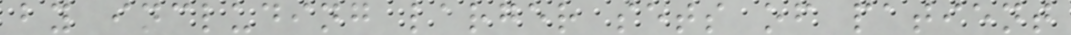by including larger sets of patient
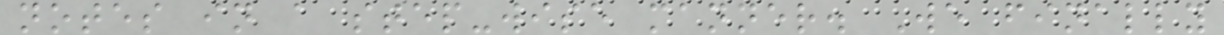notes in a step-wise manner. We finally
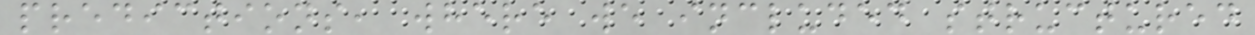predictions, where we included structured
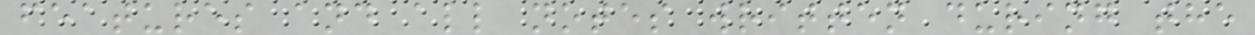features and all notes written during the
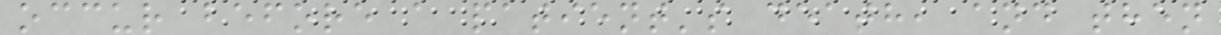occur before a patient's death, and then
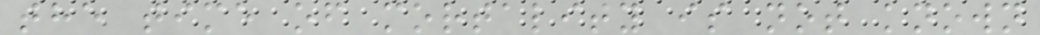the time of mortality is not known
